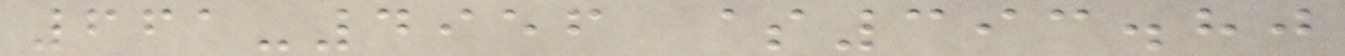661-4956 $393.80
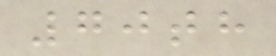70th
